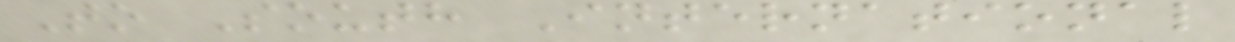To South International
